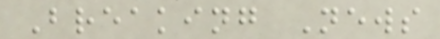Breaking News
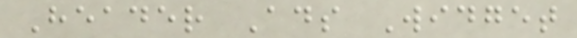Header Ads Widget
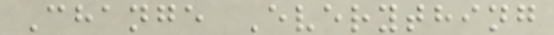Change Everything
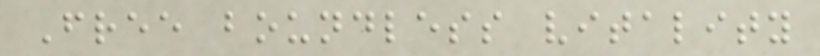Free boundless vitality
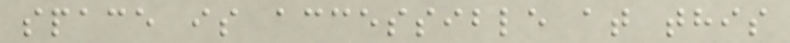space is accessible at this
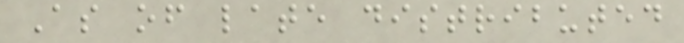As of late distributed
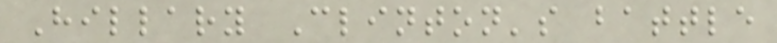Hillary Clinton's battle
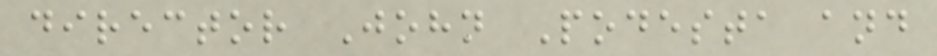director John Podesta and
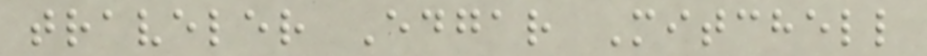traveler Edgar Mitchell
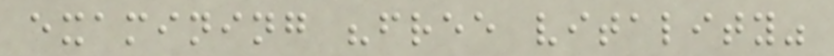examining "free vitality"
